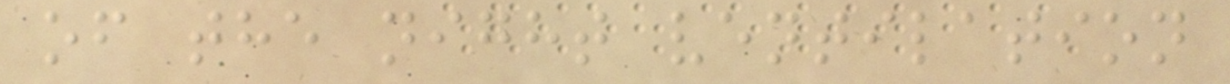of the night ventilation
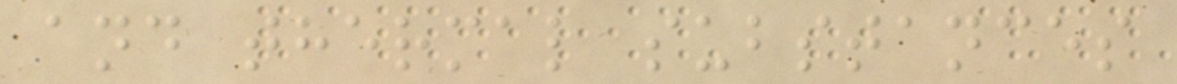and thermal substances
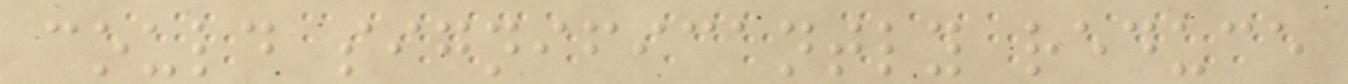could significantly reduce
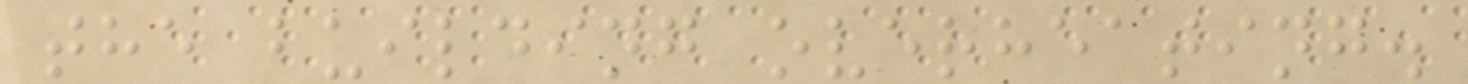the building overheating.
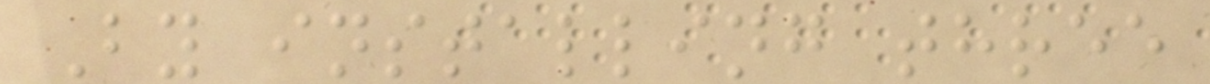By installing three
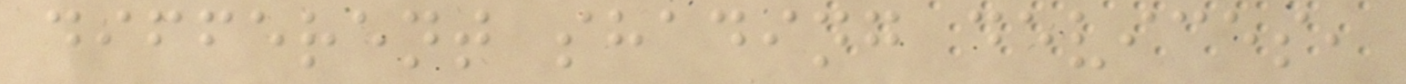different shading devices,
